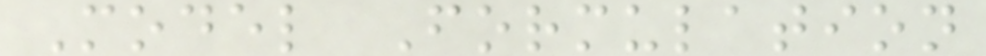Model Formulation
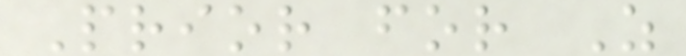Prior for Z
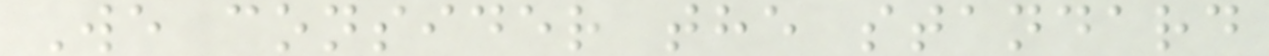We consider the standard
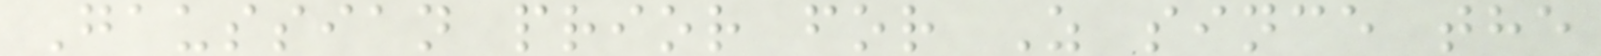Gaussian prior for Z since the
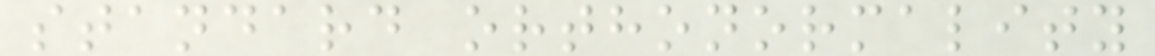standard orthonormality
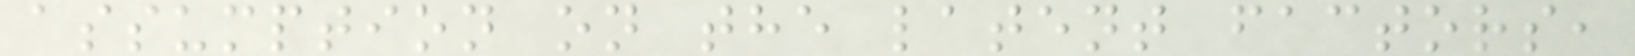assumption on the latent factors,
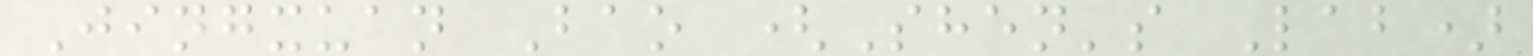Jingxuan Bao (Shen's Lab)
